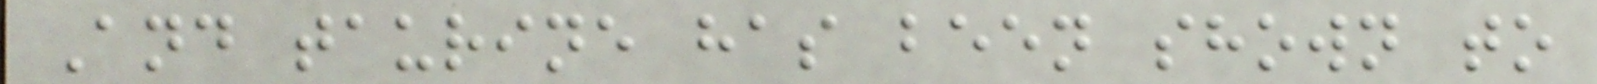And taurine has been shown to
